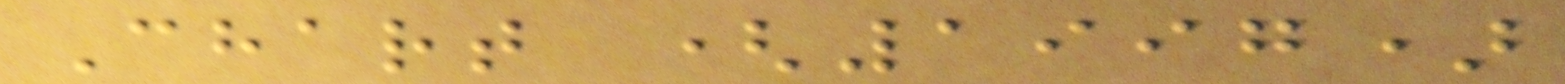Chart (1997)
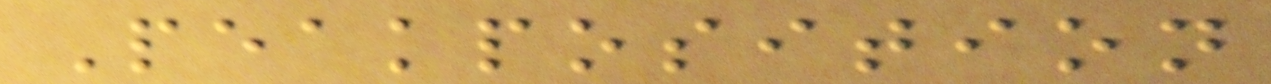Peakposition
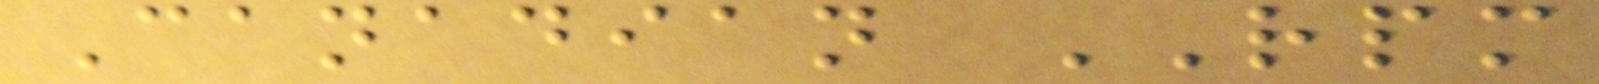Canadian RPM
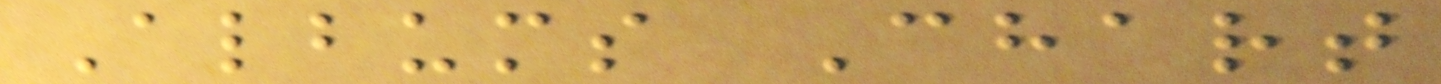Albums Chart
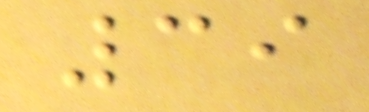39
